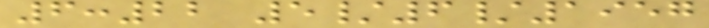6:22 5/6/1957
